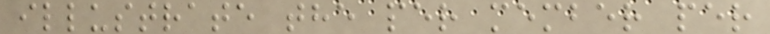illustrate the per member per
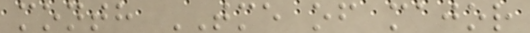month TME of major
